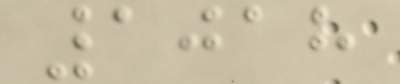1018
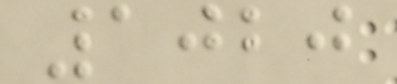1020
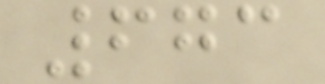673
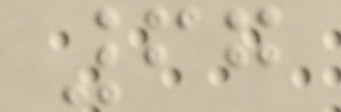67
